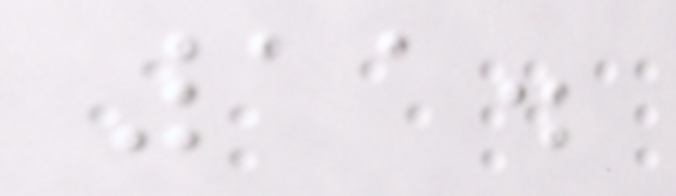11.
